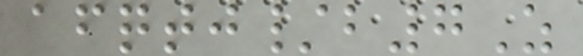afqtj/b7Z
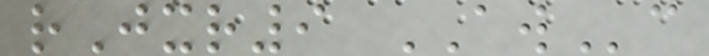rJxr9 AWc
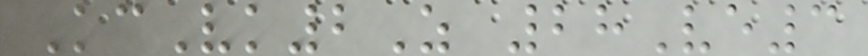KcVk2Z 28Ve3
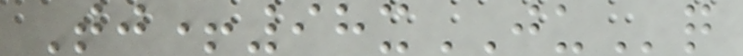Tj+98xJUq
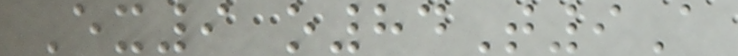Ex9 o84T9A
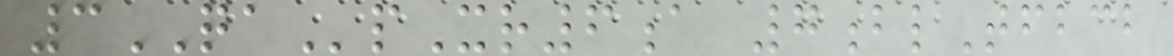3QApXr6a 7blTfbcb
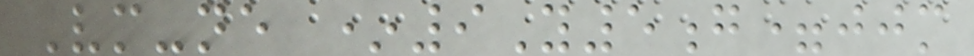Vm-ne *9Y5g=jjm
